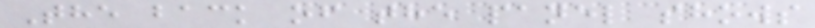The back of the panel shows
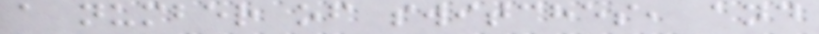a number of switches, and
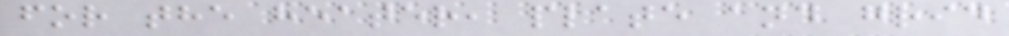for the heater, plate and grid
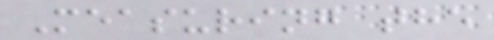Measuring the
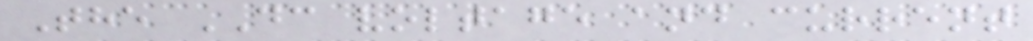The DC voltage and current
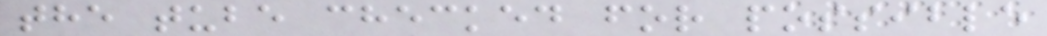the tube checked for possible
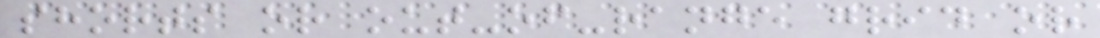shorts or out-of-range grid or
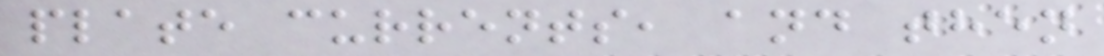plate currents, and then
